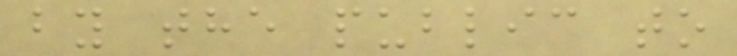by the public to
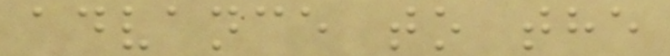advance to the
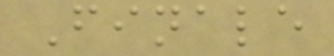Finale
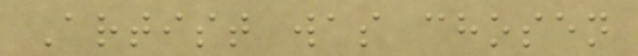Artist was chosen
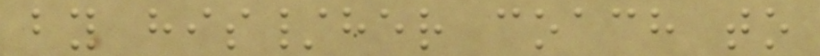by his/her coach to
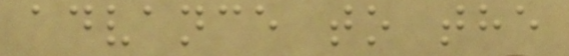advance to the
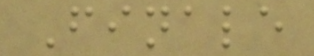Finale
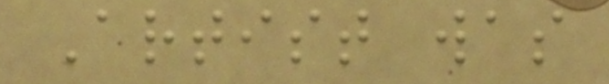Artist was
